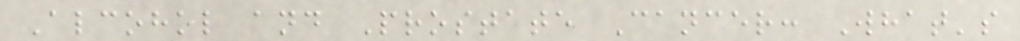Alcohol and Prostate Cancer: What's
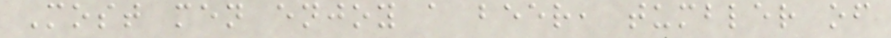Most men enjoy a beer, tumbler of
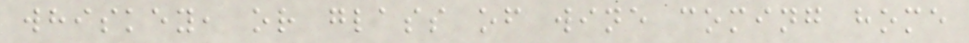whiskey, or glass of wine coming home
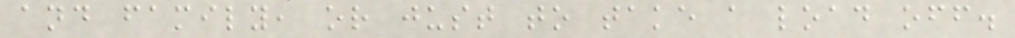and family, or just to take a load off.
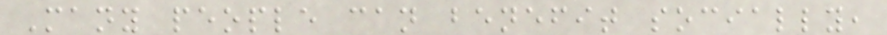Many people can benefit socially,
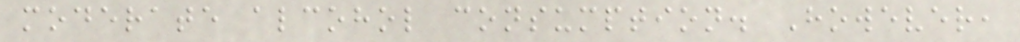moderate alcohol consumption. However,
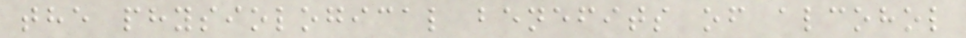the physiological benefits of alcohol
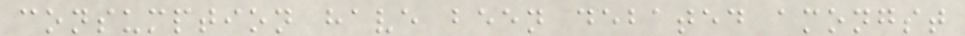consumption have been debated amongst
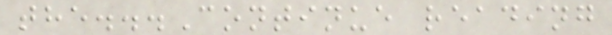the...Continue reading
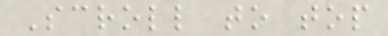Scroll to top
